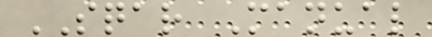SQAR Manual
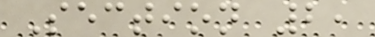Section 2,
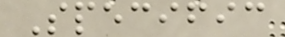Specific
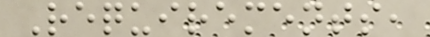Requirements,
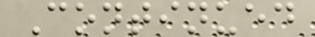Continued
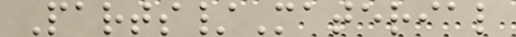Parts/Material
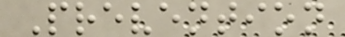Prevention
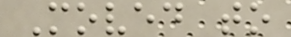Moved to
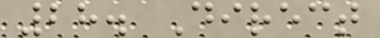28. Direct
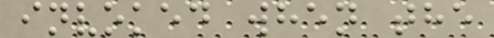invoked when the
